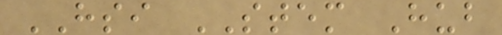HSI STEM Hub
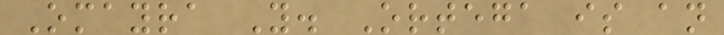Omayra Y. Ortega is an
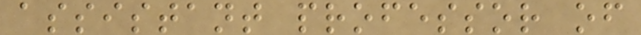assistant professor of
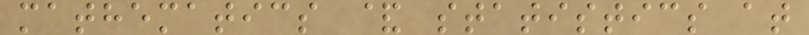mathematics & statistics at
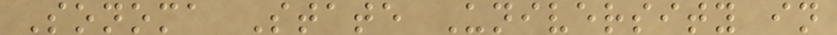Sonoma State University in
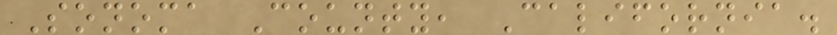Sonoma County, California.
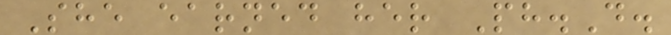She earned her Ph.D.
